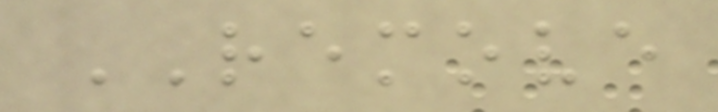REMOVE
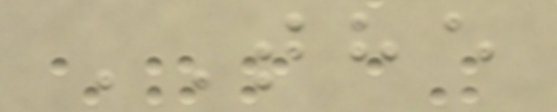THE
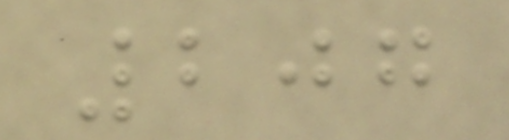207
